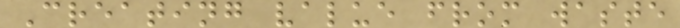Creating value from waste
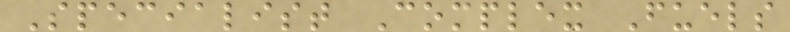Specialist Complex Fuels
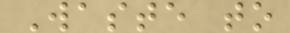Waste to
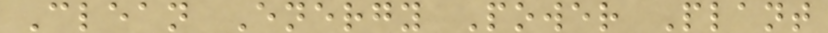Clean Energy Power Plant
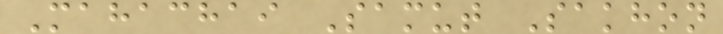Mahachai Samut Sakhon
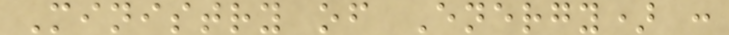Ministry of Energy) :
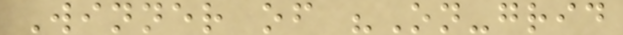Winner of "On-grid
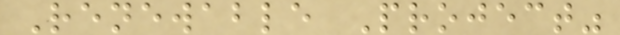Renewable Project"
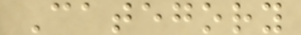Category
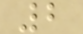2
